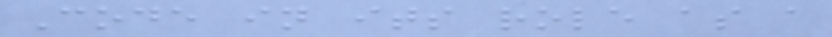Code in its role as a
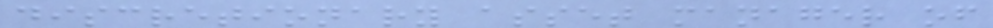discretionary asset manager of
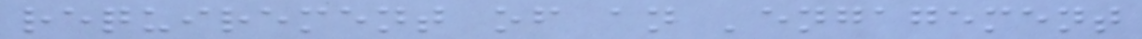requirement of an 'engagement
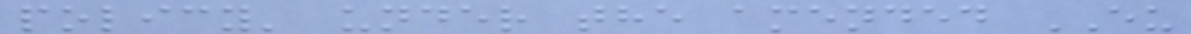policy' under the amended EU
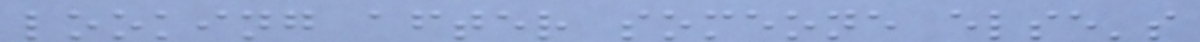looking after someone else's
